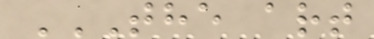THE ART
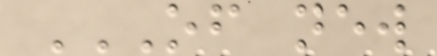OF NEW
